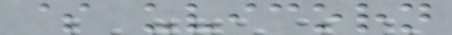$ uvicorn
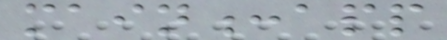main:app
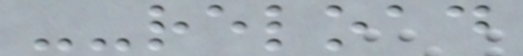--reload
